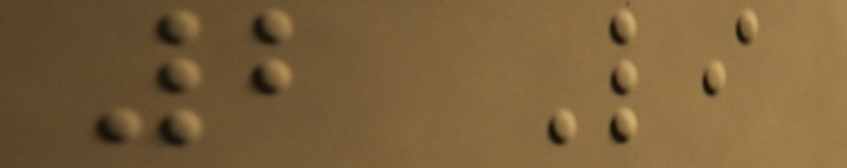2 Li
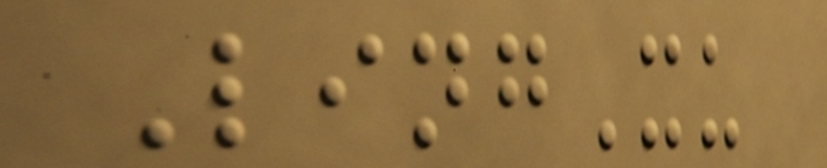LingXu
